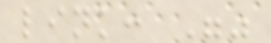link: ""
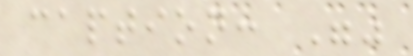caption: ""
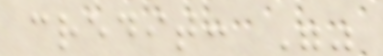credit: ""
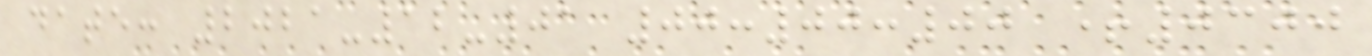date: 2021-12-01 00:00:00 +0300
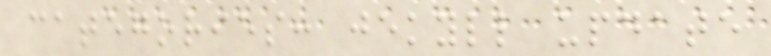categories: jekyll update
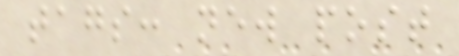tags: new post
